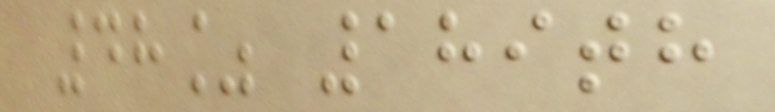48% 189th
